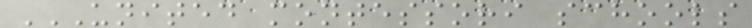UNITED MONTESSORI SCHOOLS
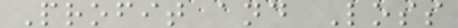Profit and Loss
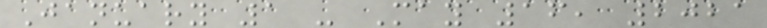January 1 - May 16, 2021
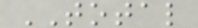TOTAL
